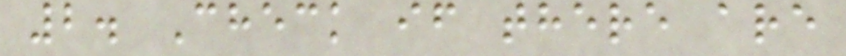2. Check if there are
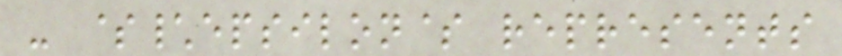- $\epsilon$ represents
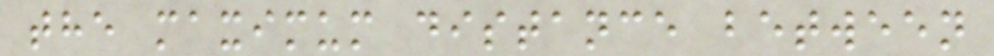the maximum distance between
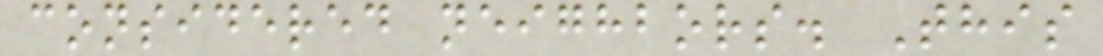considered neighbors. This
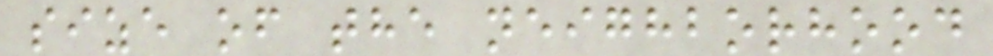size of the neighborhood
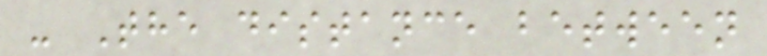- The distance between
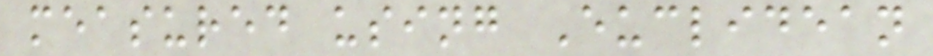measured using Euclidean
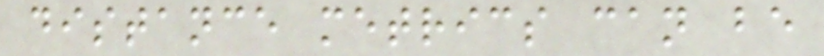distance metrics can be
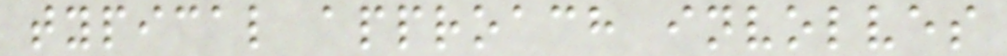typical approach involves
